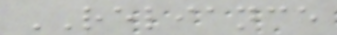RELIANCE
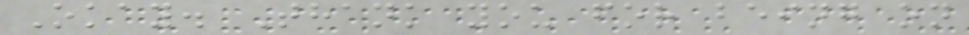Okay. Thank you for being on
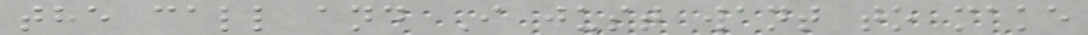the call and I just want to make
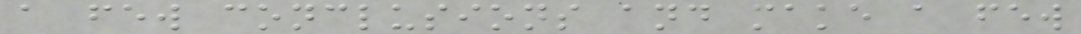a few conclusions and make a few
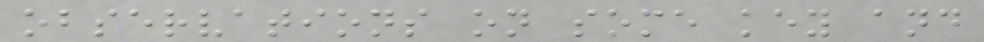observations on some key and
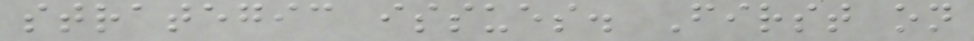strategic issues. First on
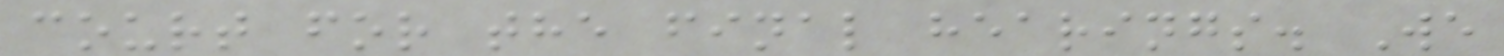court for the final hearings. We
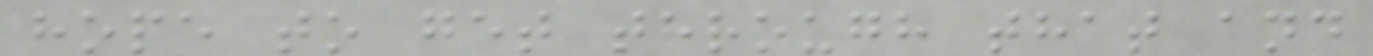hope to get through that and
